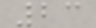23
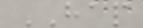HAP
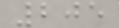205
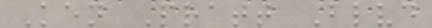Ken Pratt Blvd
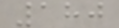180
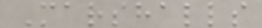Marshalls
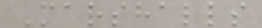Marshalls
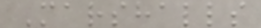Marshalls
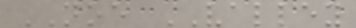NOE VALLEY
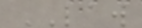LAW
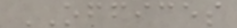OFFICES
